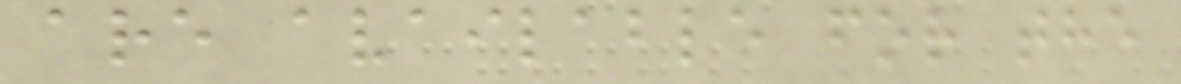are available for the
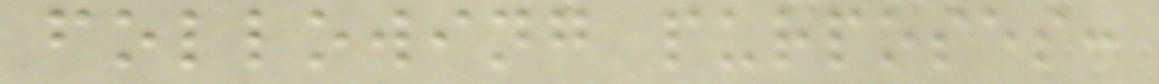following purposes:
